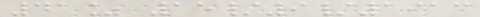41% 15/9/1913
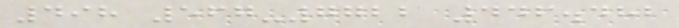498 567-7722 446.482
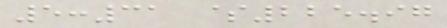5:31 $225.97
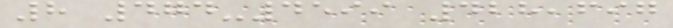8 474-4599 428,697
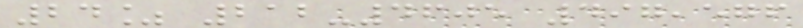24% 212-4605 497,576
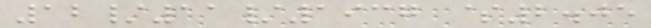12/11/1937 $2.05
